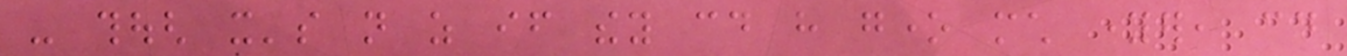- though it's not as if they could have gone much younger, could
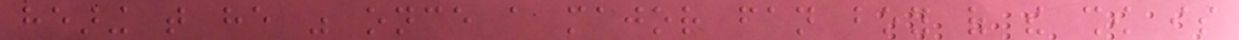hearing that he was once a major fan boy of the show is
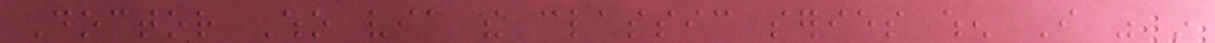Doctor Who via the classic series when I was in
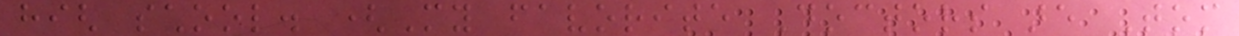high school. (My favorite Doctors are Tom
